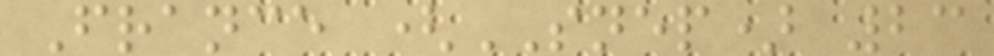France (SNEP) 23
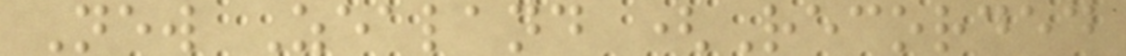New Zealand (Recorded
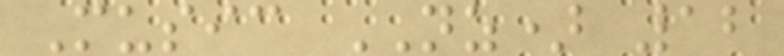Music NZ) 12
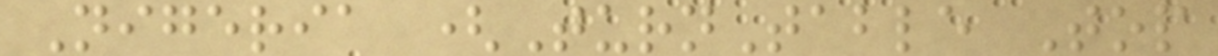Nigeria (TurnTable Top
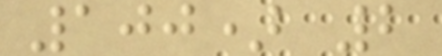100) 2
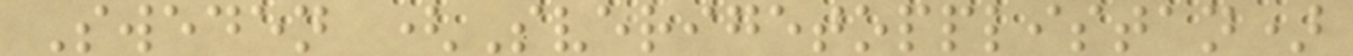Sweden (Sverigetopplistan)
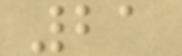21
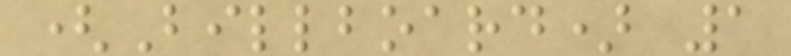(Billboard) 1
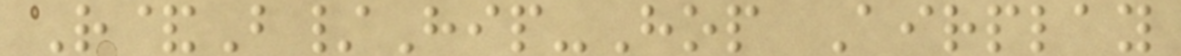R&B/Hip-Hop Airplay
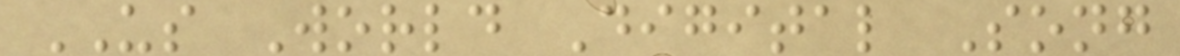US World Digital Song
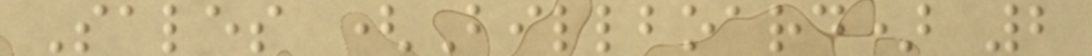Sales (Billboard) 2
